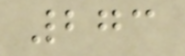273
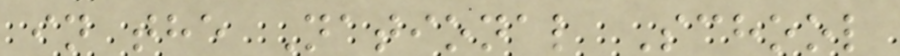in the National School
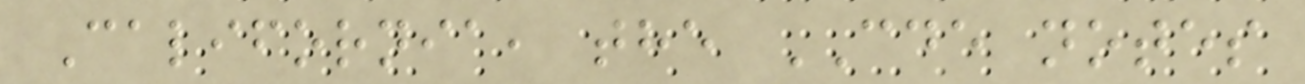California, the CDE notes
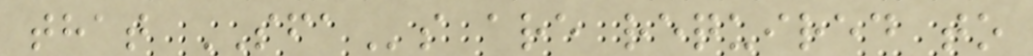that SFAs are required to
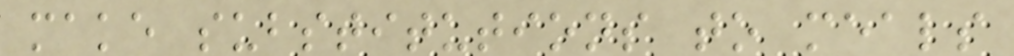make substitutions to meals
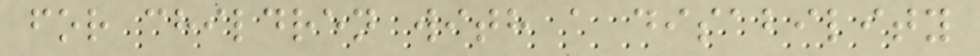for children with a disability
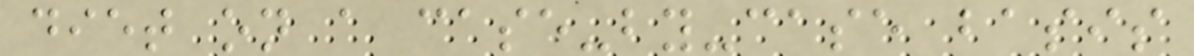diet on a case-by-case basis
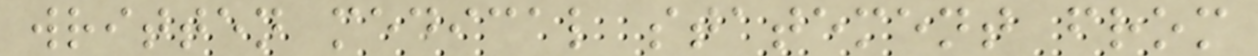written medical statement from
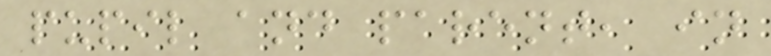pupil and parent, in
